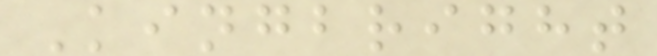Kingbright
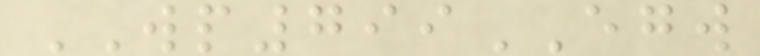WP799EGW
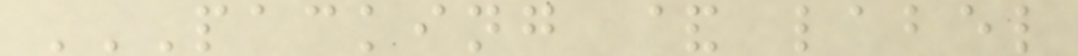PACKING & LABEL
